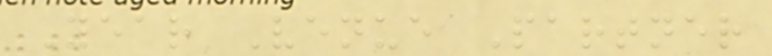Year Venue Partner
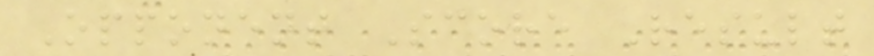Opponent Score Result
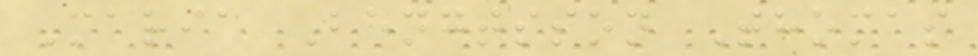Maria Bengtsson Thomas
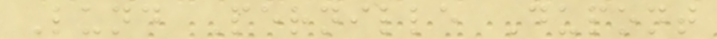Lund Pernille Dupont
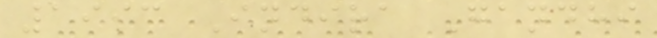1993 Indira Gandhi
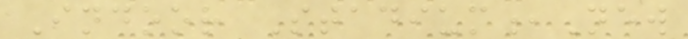Indoor Stadium,New
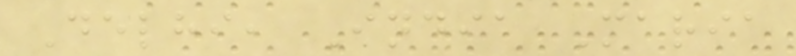Delhi, India Maria
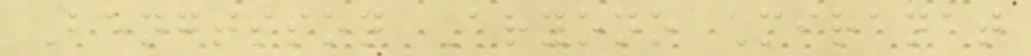Bengtsson Aryono Miranat
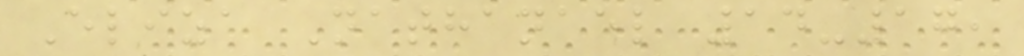Eliza Nathanael 14-17,
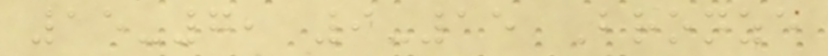15-7, 9-15 Bronze
